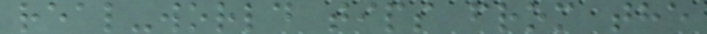real-world tips from the
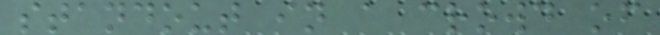standout in a crowd of
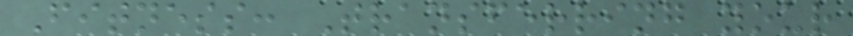Fitness: Transferring your
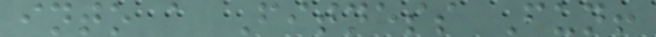into a Fitness Fun!
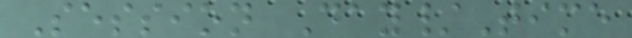Session Day/Time
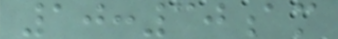10:30am
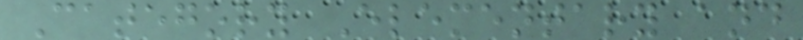Category Elementary and
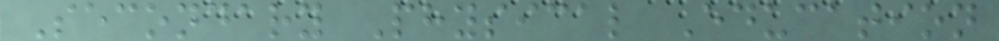Secondary Physical Education
